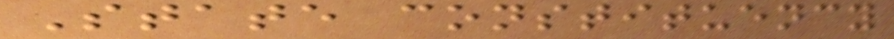State constituency
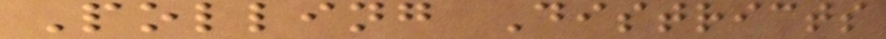Polling Districts
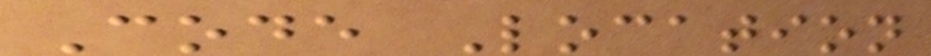Code Location
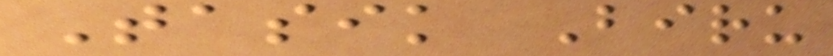Tasik Biru
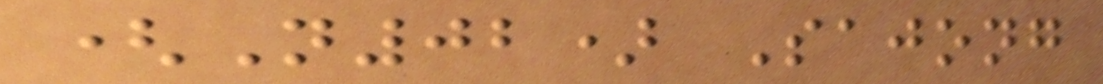(N02) Sajong
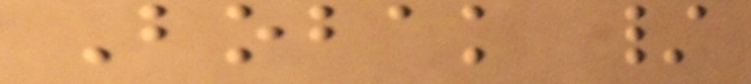Bobak /
